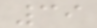39
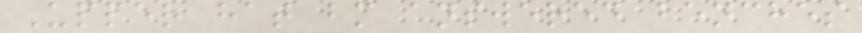Upper hat bm answered benches
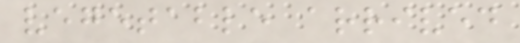vegetable arrived
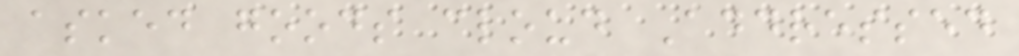asked goods cloud Addressed
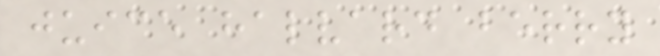juice halvard berry
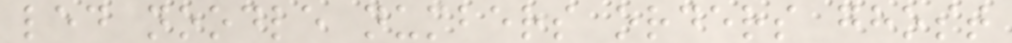led noodle numbers orders ghost
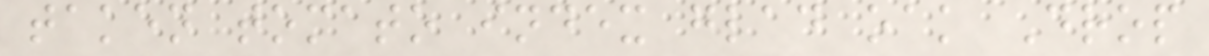taken tomato index glad oak Drop
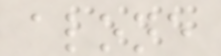alone
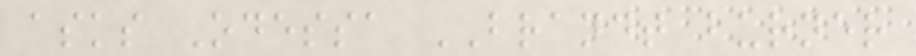asks Odessa BRANDT burner
